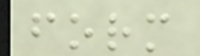form
